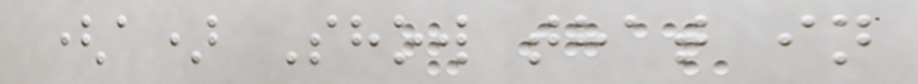(a) Show that in
